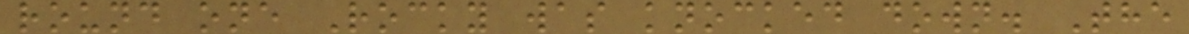round one Rocky was knocked down. The
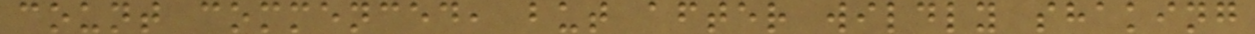count commenced, but after wildly shaking
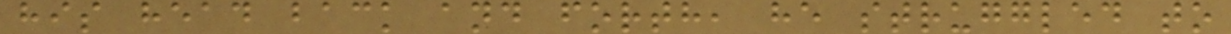his head back and forth, he struggled to
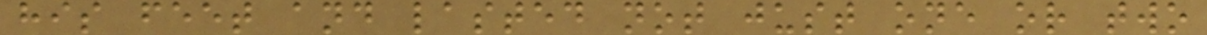his feet and lasted not just one or two
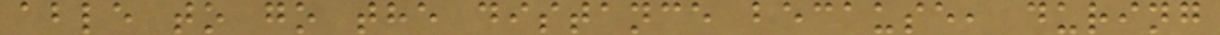able to go the distance because, during
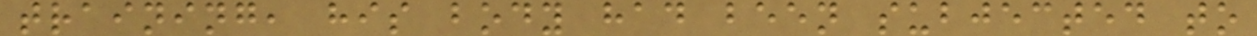training, his body had been subjected to
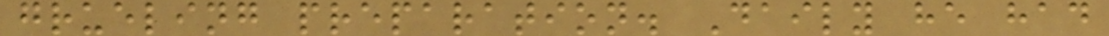grueling preparation. Daily he had
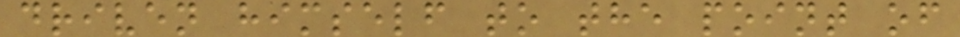driven himself to the point of
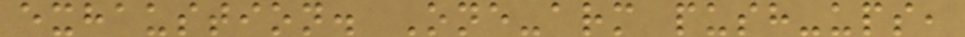exhaustion. One-arm push-ups,
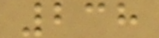238
